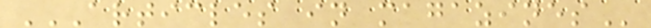ARTICLES IN MAGAZINES
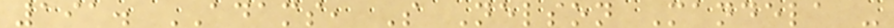191. ADAMS, S Nelson Mandela -
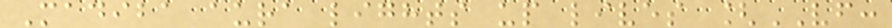Madiba aura lights up lives [VF:
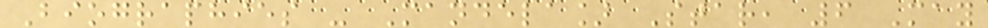Biographies - Mandela] Star, 6 May
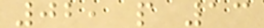02, p 13
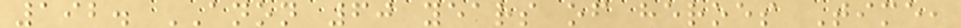192. ANON 60 years of heroes Time,
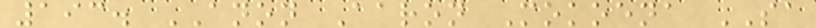193. ANON Aaron Mokoena SA
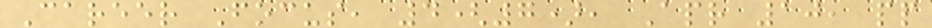Career Focus, 4(7), Apr 10, pp
